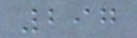297
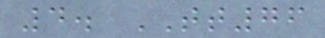4. TT76
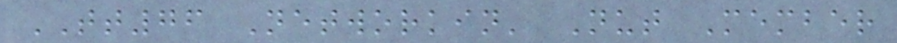TT76 Networkin' Nut Member
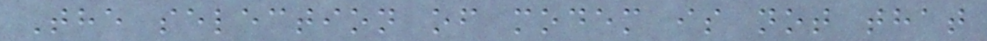The selection of modem is not that
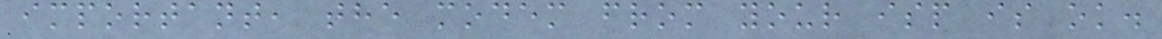important, the modem from your isp is ok.
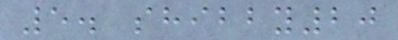5. shibby20
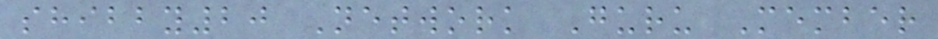shibby20 Network Guru Member
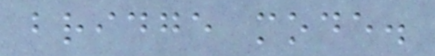bridge mode.
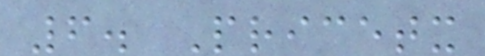6. Pricetx
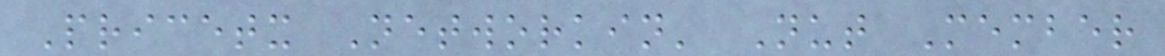Pricetx Networkin' Nut Member
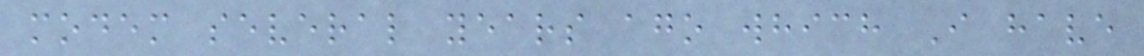modem several years ago which I have
